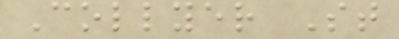Collyer St
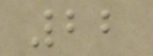22
